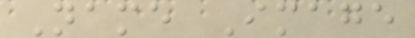Name Image
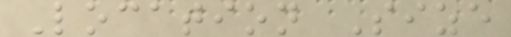Location Size
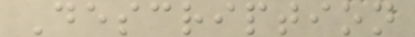Description
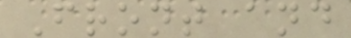Front and
